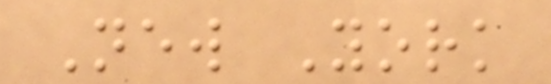New York
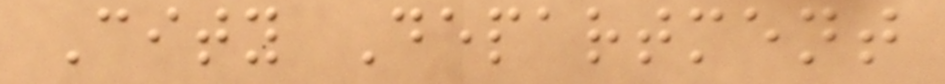City Department
